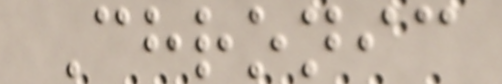Chronic
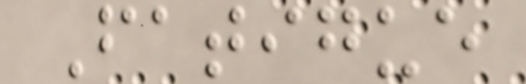Fatigue
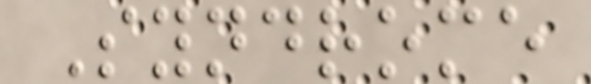Syndrome
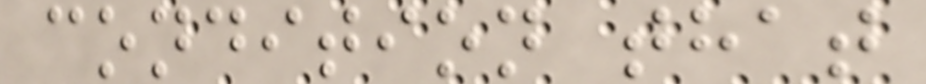condition that
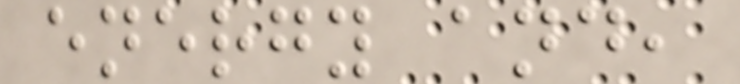energy and,
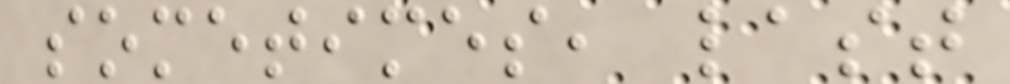sometimes, last
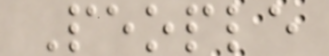People
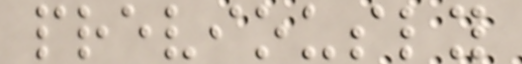previously
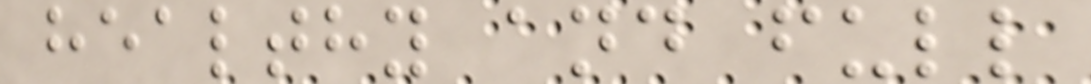healthy and full
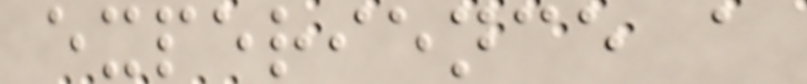experience a
